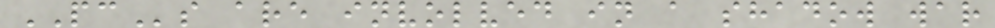PCs are involved in a shadow war
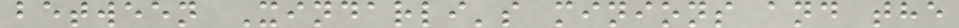between Xindarli's minions and the
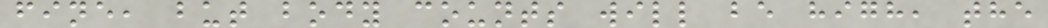fine, but body counts will be high, the
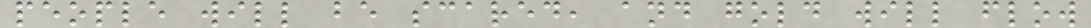people will be scared, and gold will flow
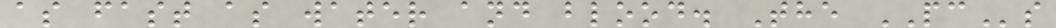as fast as water and blood. The PCs
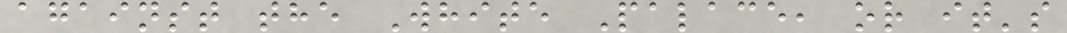against the White Palace, or it's
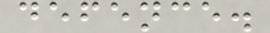defence.
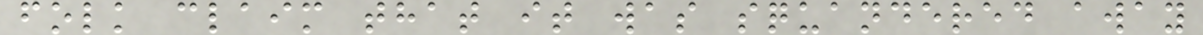folk claim that it was squandered away
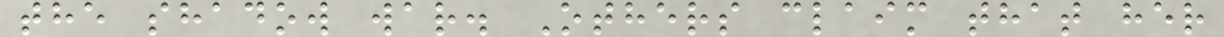the shadow war. Others claim that her
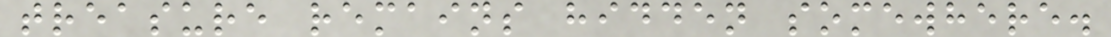treasure remains hidden somewhere.
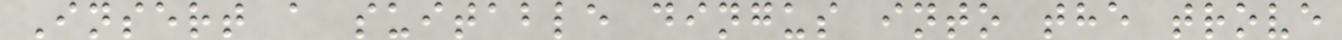Insert a suitable dingus into the trove
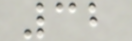32
